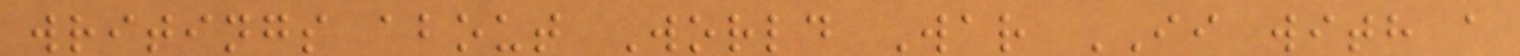writings about World War II with a
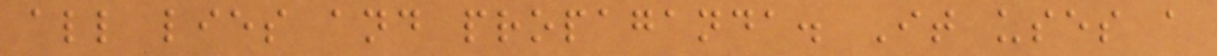all lies and propaganda. It uses a
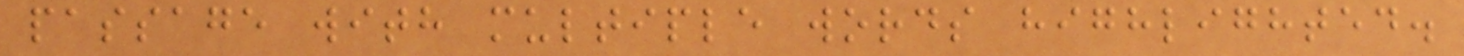passage with multiple words highlighted.
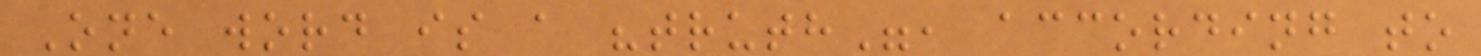One word is a "truth", according to
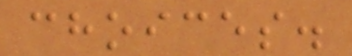choices.
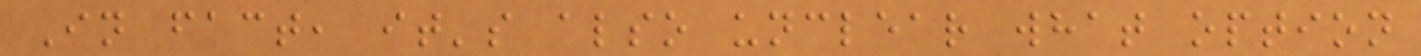In fact, it's also unclear what option
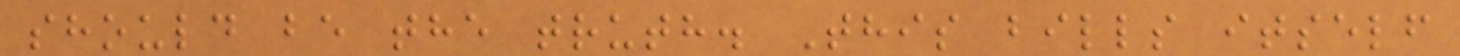should be the truth. This bills itself
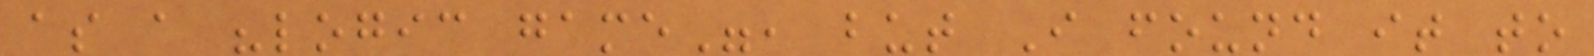as a "logic game", but I found it to
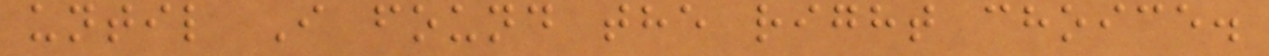until I found the right choice.
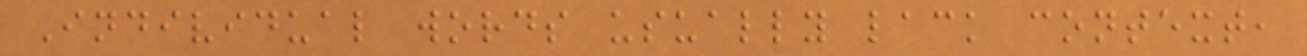Individual words usually lack context,
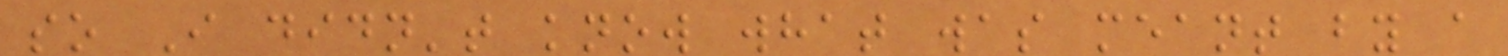so I didn't know what was meant by a
